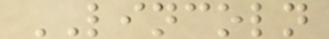LINCOLN
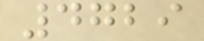4729
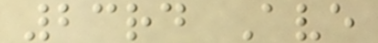23rd Ave
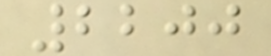2200
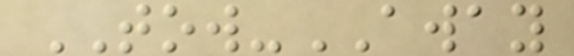TOW-AWAY
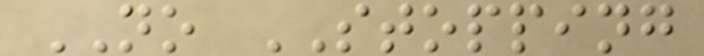NO STOPPING
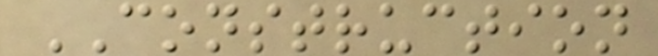CONSTRUCTION
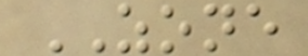ZONE
